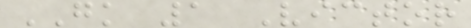GK 1 Victor
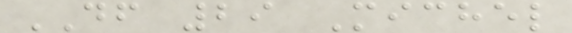DF 29 Michel
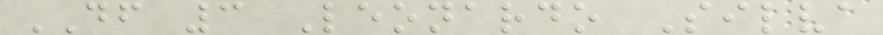DF 3 Leonardo Silva
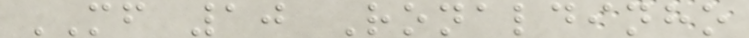MF 10 Ronaldinho
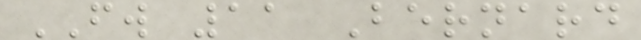FW 11 Bernard
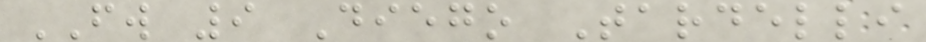FW 9 Diego Tardelli
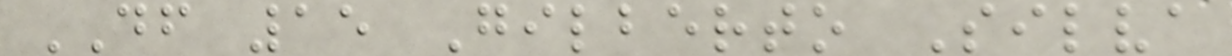DF 15 Gilberto Silva
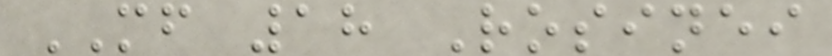MF 18 Rosinei
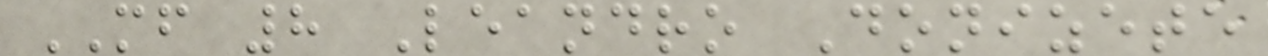MF 8 Leandro Donizete
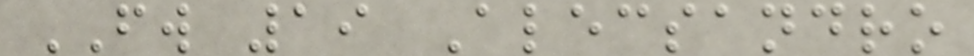FW 19 Alecsandro
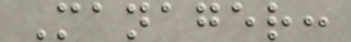Manager:
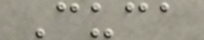Cuca
